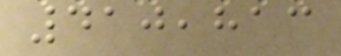410,813
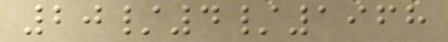20/4/1968
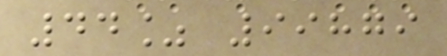44% 99879
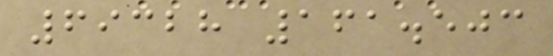69328 161.503
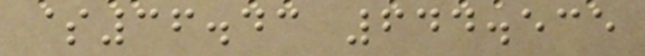$36.43 644.535
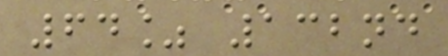64% 132nd
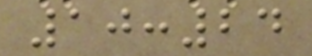10:24
